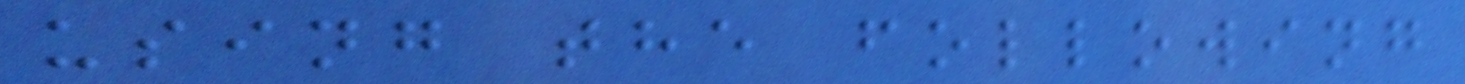using the following
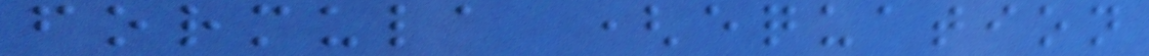formula (equation
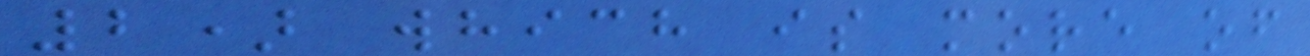2) which is more of
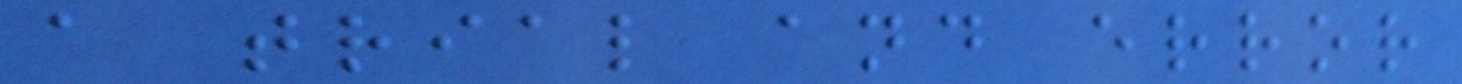a trial and error
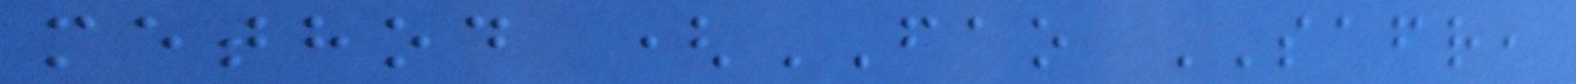method (FAO SAFR,
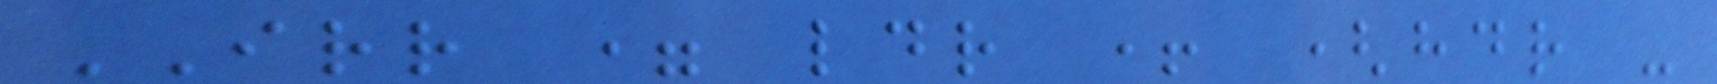IRR = ldr + (hdr -
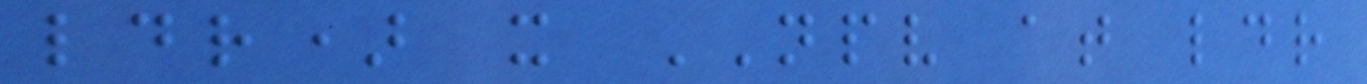ldr) x NPV at ldr
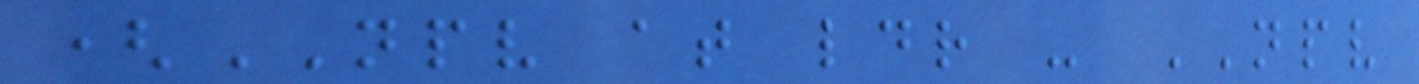(NPV at ldr - NPV
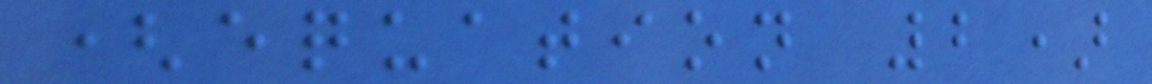(equation 2)
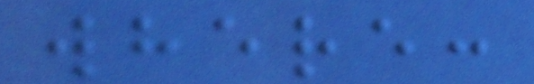where:
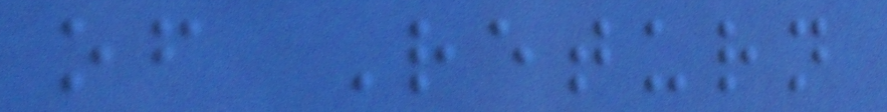of Return
